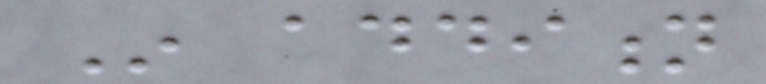In addition
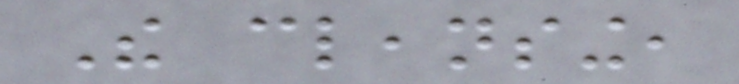The cleansing,
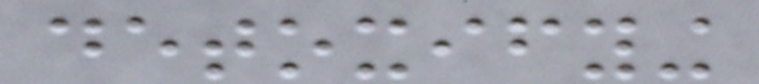detoxifying
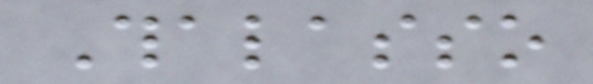Thalasso
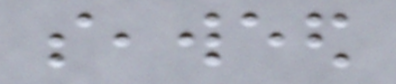seaweed
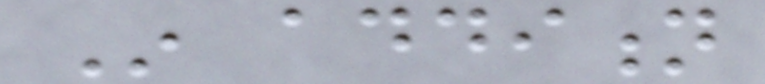In addition
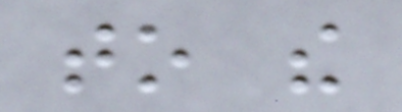to the
